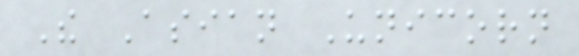The Asian Unicorn
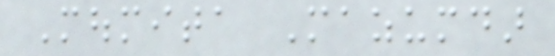Moumita Mazumdar
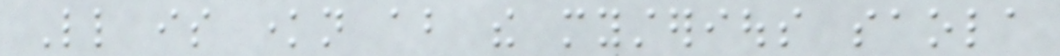Little is known about the mysterious saola
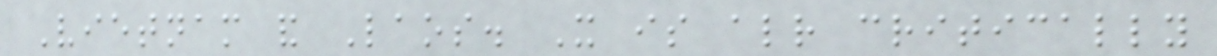Vietnam and Laos. It is already critically
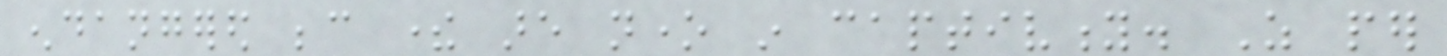endangered because there are none in captivity. As per
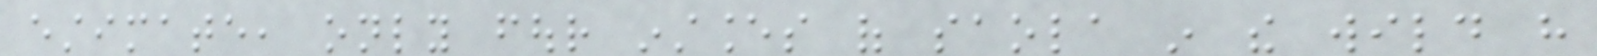estimate, only four instances of saola in the wild have
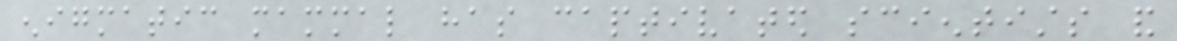enigmatic mammal has captivated scientists and
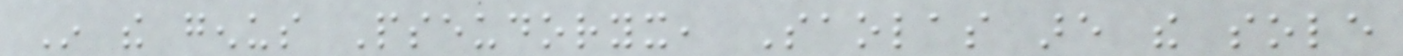In the genus Pseudoryx, Saolas are the sole
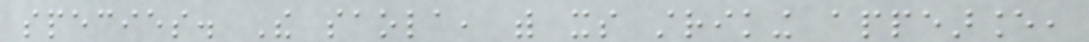species. The saola, with its striking appearance,
